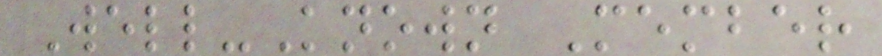Well-Known Member
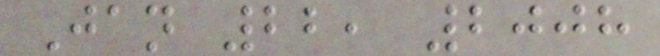Jan 22, 2008
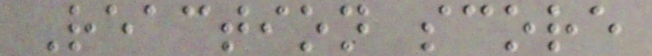Reaction score
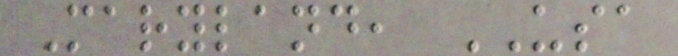Maryland, USA
